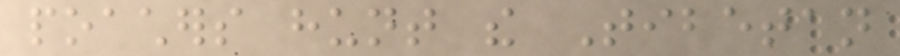poachers hunt the Tibetan
